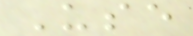Use
